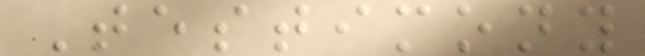Testimony
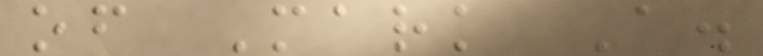of Mark A.
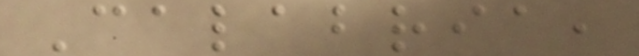Calabria,
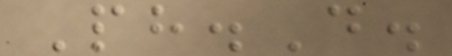Ph.D.
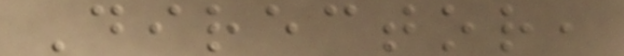Director,
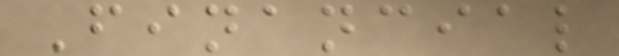Financial
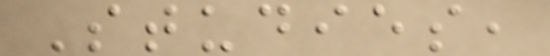Studies,
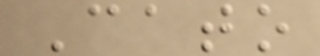Cato
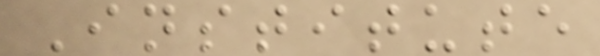Institute
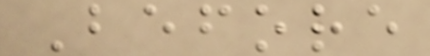Before
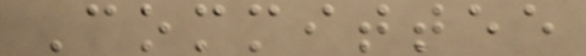Committee
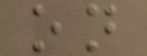on
